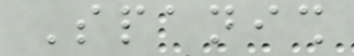Spanish
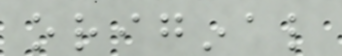original
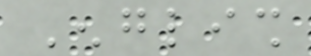English
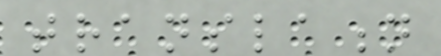translation
